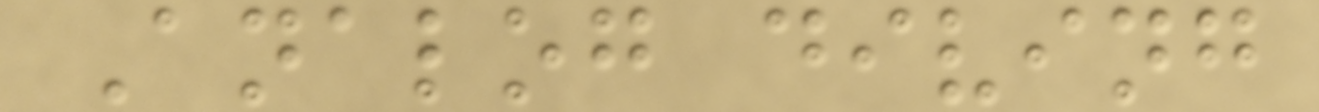Analog diving
